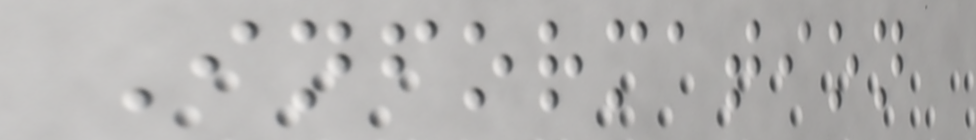Information
